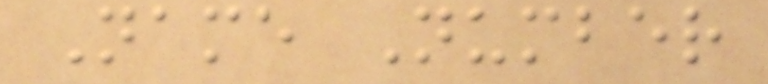Name Number
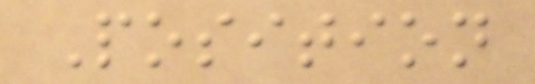Position
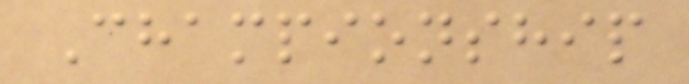Championship
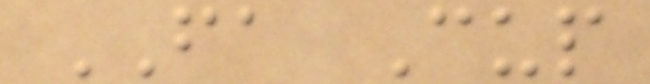FA Cup
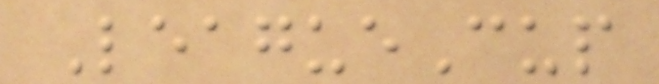LeagueCup
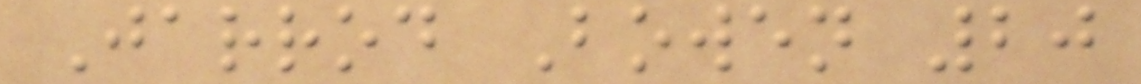Jarrod Bowen 20
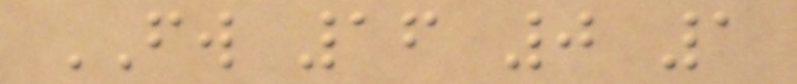FW 16 0 1
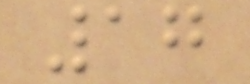17
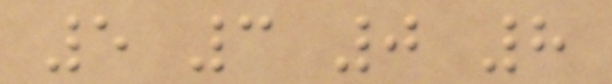5 3 0 8
